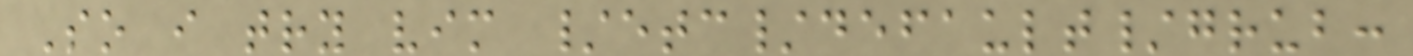So i try vim /etc/default/grub:
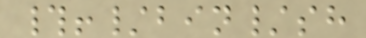#!/bin/sh
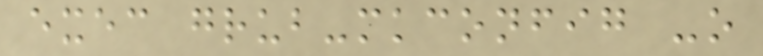exec grub-mkconfig -o
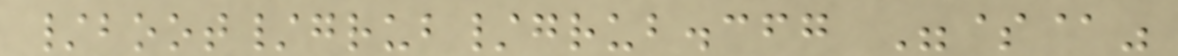/boot/grub/grub.cfg "$@"
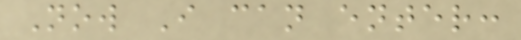Now I can enter:
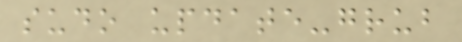sudo update-grub
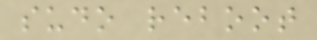sudo reboot
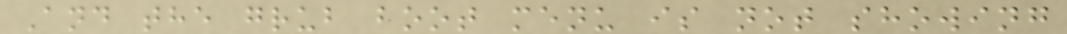And the grub boot menu is not showing
